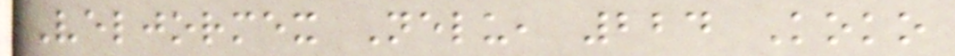Veljormex Nelu, 224 Koko
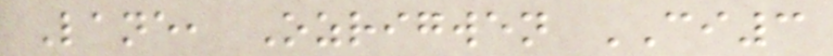Lane, Ozrigwen CI3
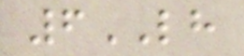6LH
